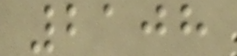2108
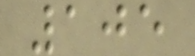105
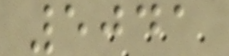5041
